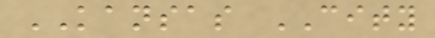KANSAS CITY
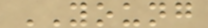YOUNG
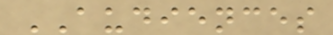AUDIENCES
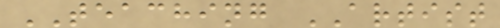TEACHING ARTIST
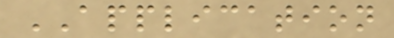APPLICATION
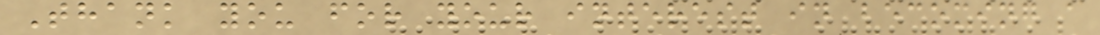Thank you for your interest in becoming a
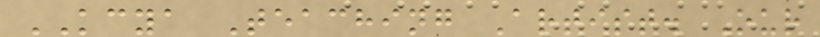KCYA Teaching Artist. Our
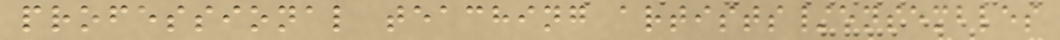professional teaching artists/ensembles
